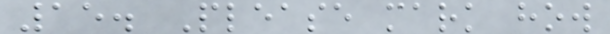15. Please mark how
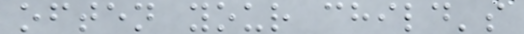often your child's
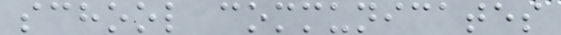school communicates
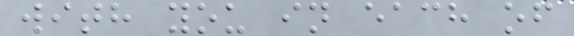with you in each of
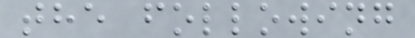the following
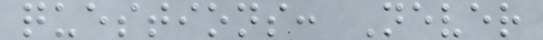questions: Never
